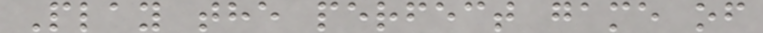Play the perfect game of
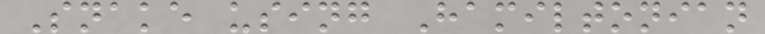Snake using Hamiltonian
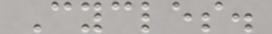Cycles.
